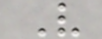V
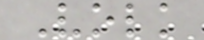Volk
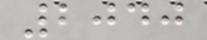2040
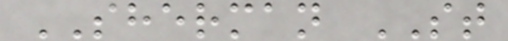SHERMAN ST
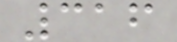316
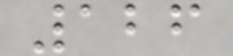126
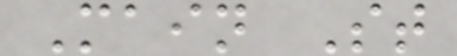Main St
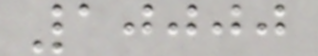10000
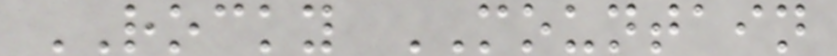ROCKY MOUNTAIN
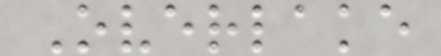Overlake
